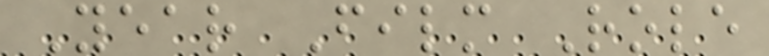Year Film Role
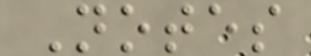Notes
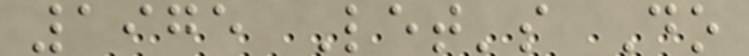1975 Let's Do
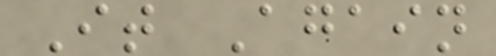It Again
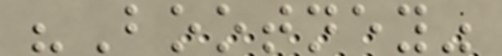"Bootney"
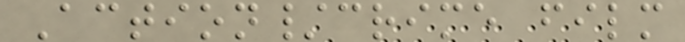Action/crime film
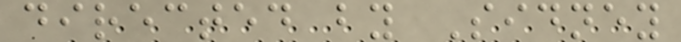directed by Sidney
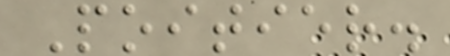Poitier.
